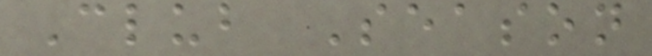Club Season
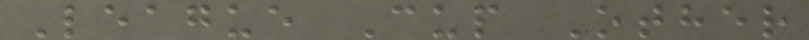League Cup Other
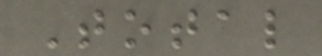Total
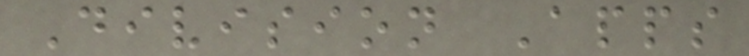Division Apps
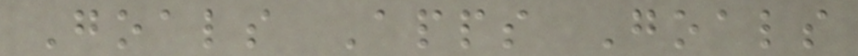Goals Apps Goals
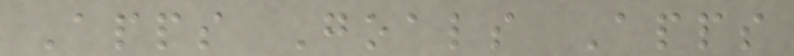Apps Goals Apps
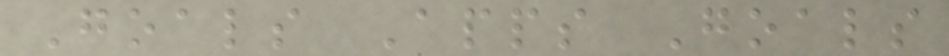Goals Apps Goals
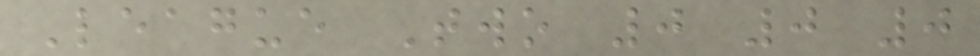League Two 0 0 0
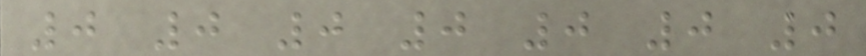0 0 0 0 0 0 0
